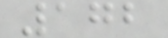172
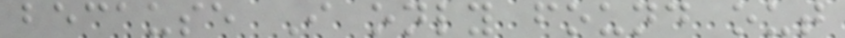because I only found out
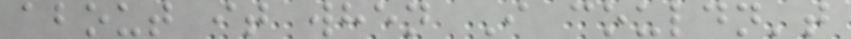about it when I couldn't
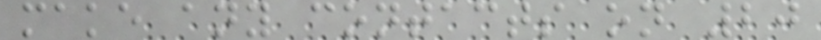make any contacts on 20
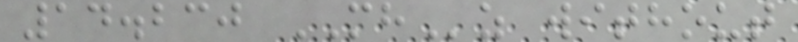14.230 MHz without
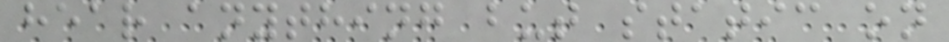hear anything but static on
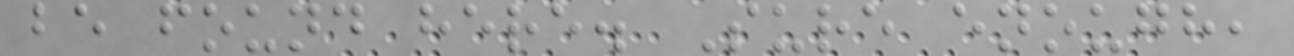be found here. Sure enough,
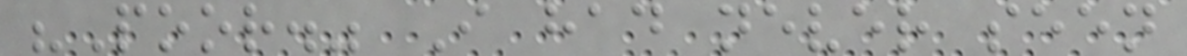"Poor." I had never seen
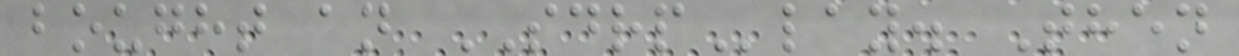bought an SDRPlay. Then
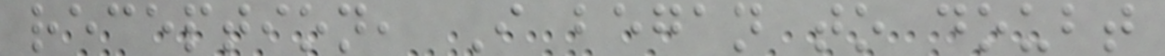reception, I began to doubt
